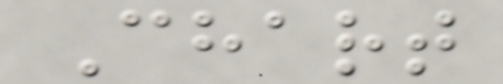Chart
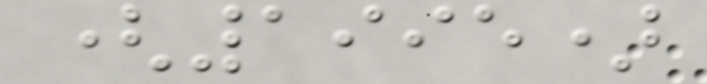(1995)
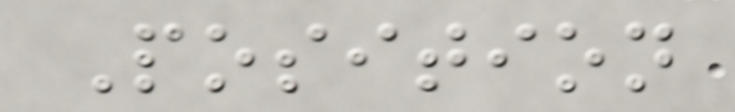Position
